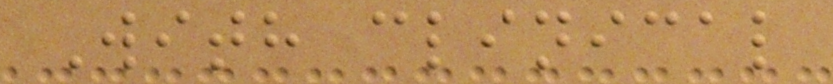With clinical
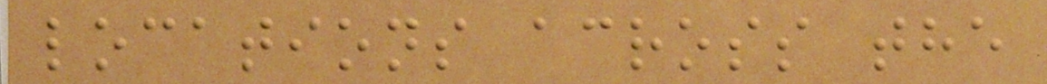locations across the
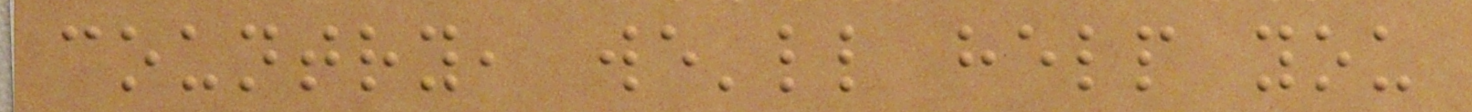country, we'll help you
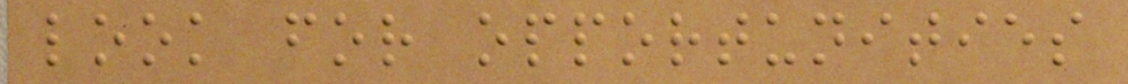look for opportunities
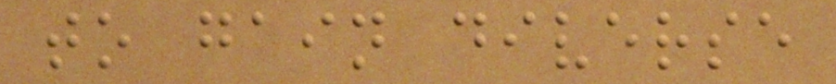to gain diverse
